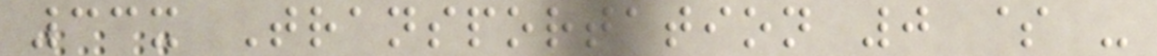33x Transportation 0 $ -
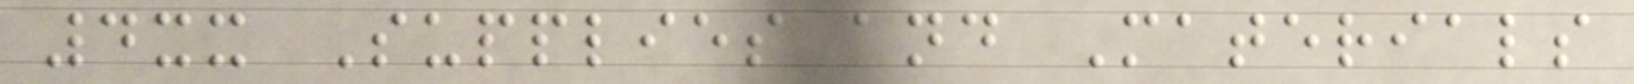4xx Supplies and Materials
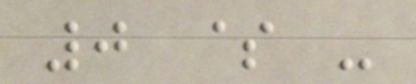0 $ -
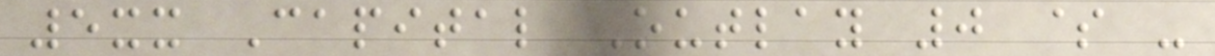5xx Capital Outlay 0 $ -
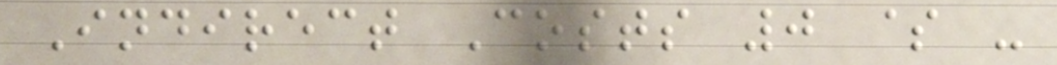Indirect Costs 0 $ -
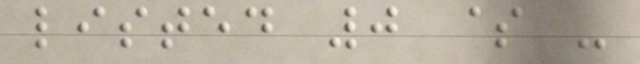listed 0 $ -
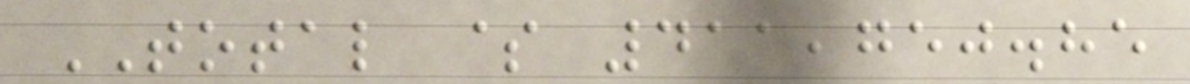TOTAL $ 411,750.85
